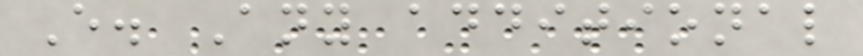E. Any additional
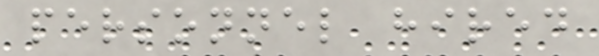personnel hired
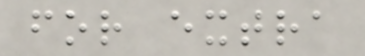for extra
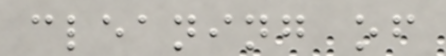cleaning of
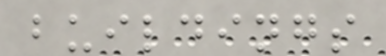buildings
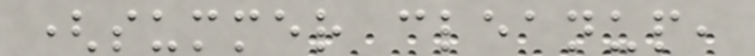(summer cleanup,
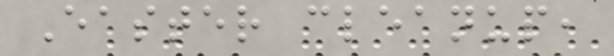Easter cleanup,
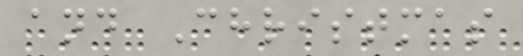and Christmas
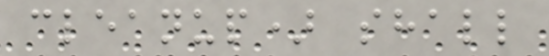cleanup) shall
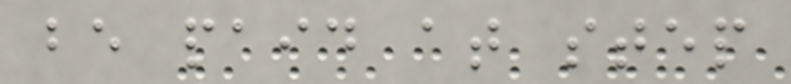be paid at step
